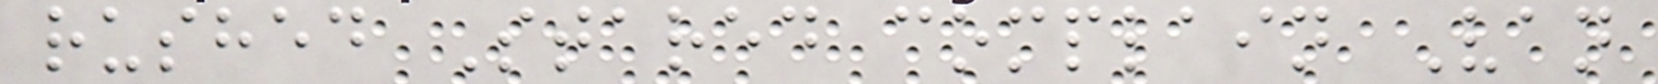rushed Stared complain Van
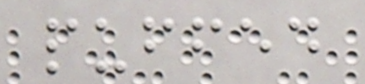puffed
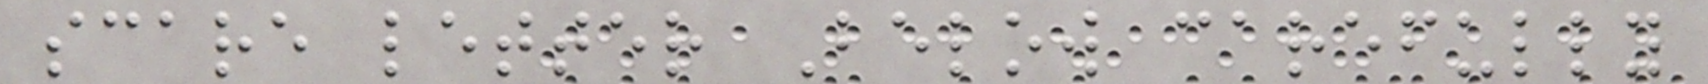scare letter Below carefully
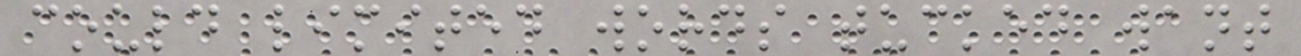could limited words tucked want
